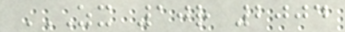ZX 10R 2004
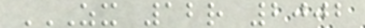ZX 12R 2002
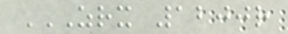ZRX 1200R
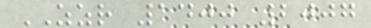ZZR 1400 2007
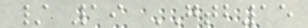/ 19 GTB15
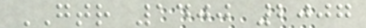GTR 1400 2007
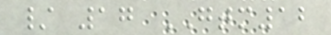/ 17 GTM12
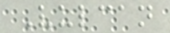Vulcan
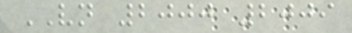VN 2000 2009
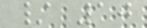/ 10
